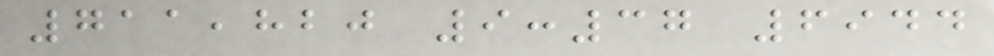711,820 9:37 6944
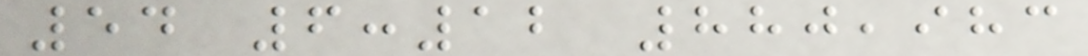54 6:12 880,983
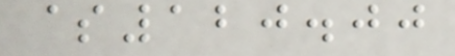$120.00
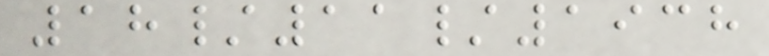18/11/1938
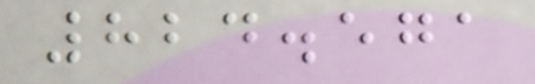824.571
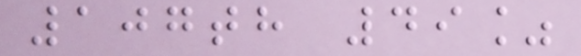107th 49%
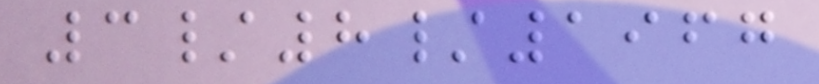3/8/1967
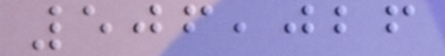506,026
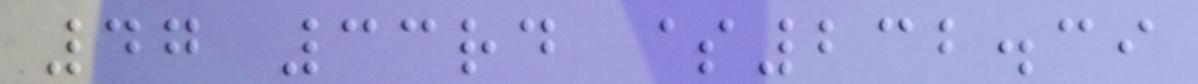47 33rd $232.39
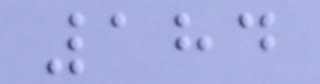184
